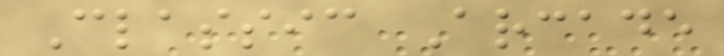Classic Arcade
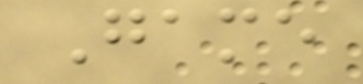Game
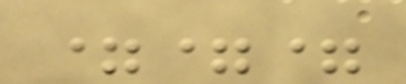===
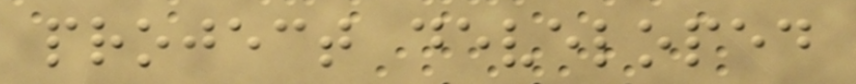project developed
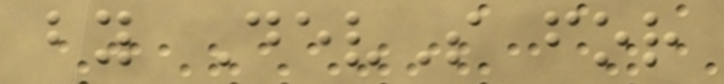by DevS for
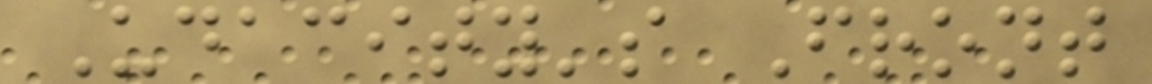Udacity's Front
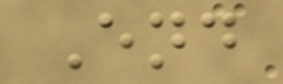End
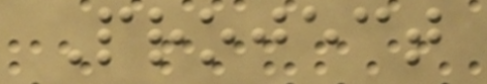Project
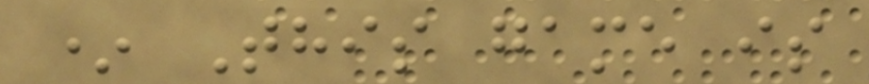* This game is
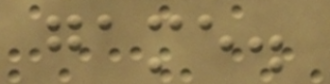game.
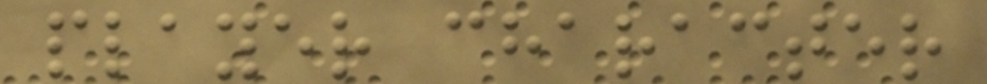player character
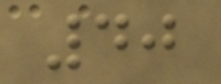40
